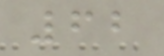62
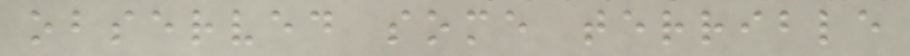observed some terrible
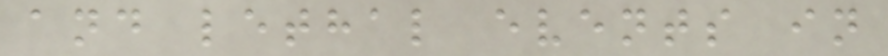and lethal events in
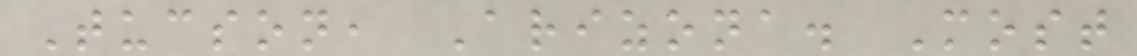Tucson, Arizona. Most
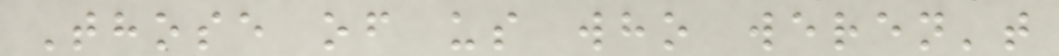Those of us who weren't
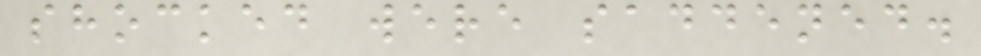shocked were saddened.
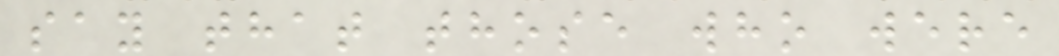say that those who were
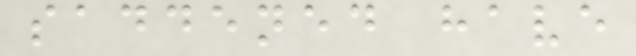saddened have
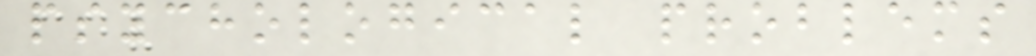psychological problems
